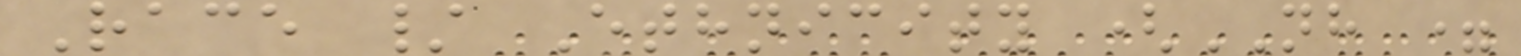Race / Ethnicity (NH =
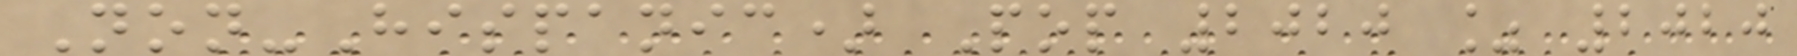Non-Hispanic) Pop 2020 % 2020
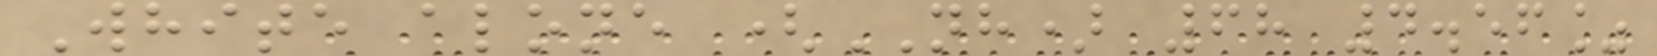White alone (NH) 68 4.56%
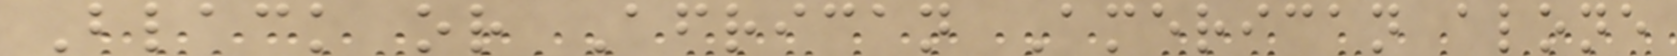Black or African American alone
